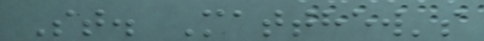St. Matthew's
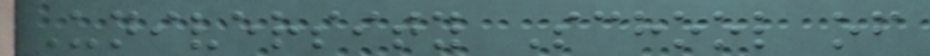University School of
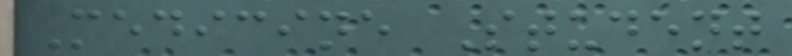Medicine Student
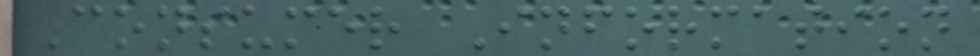Consumer Information
